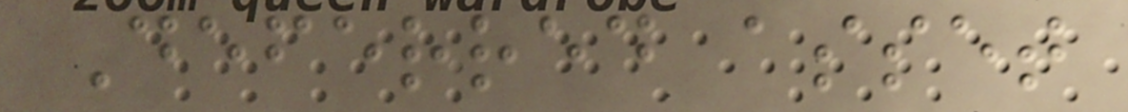Deferred asset
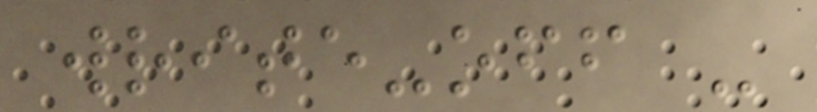write-off -
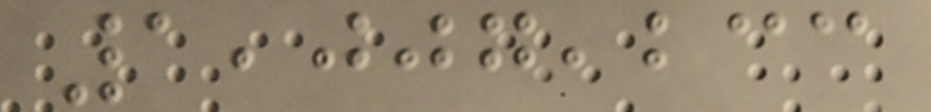1,007,233
